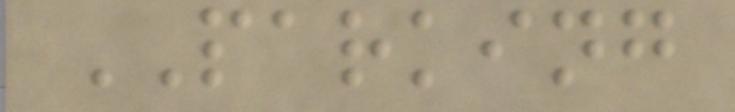PARKING
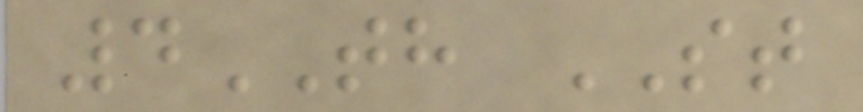4TH ST
